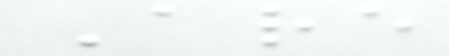Are
